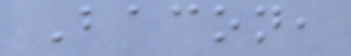Bacon,
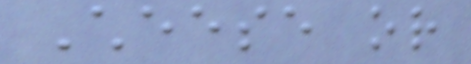Cheese or
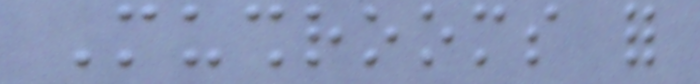Mushrooms for
